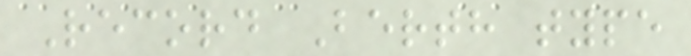Record Berth type
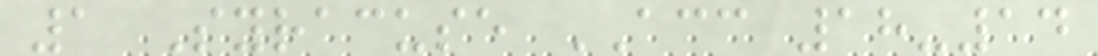1 Syracuse ACC 18-14
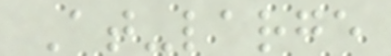At-large
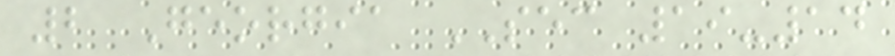2 Georgia SEC 19-14
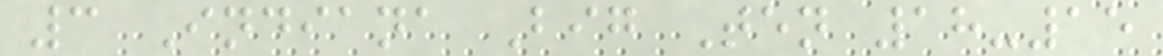3 Indiana Big Ten 18-15
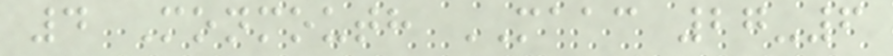4 Monmouth MAAC 27-6
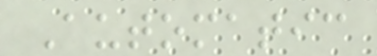Automatic
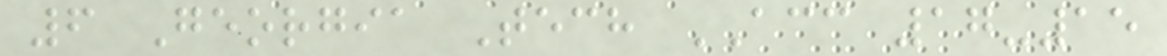6 Georgia Tech ACC 17-15
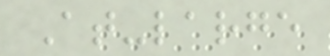At-large
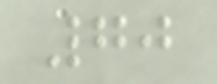70
